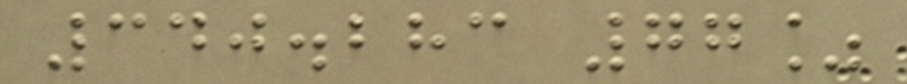340.283 77%
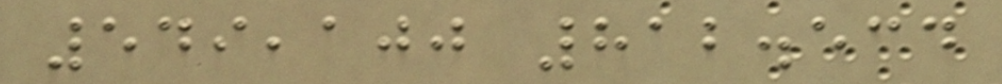549,100 812.534
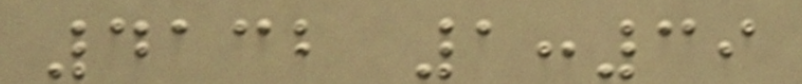4132 1:39
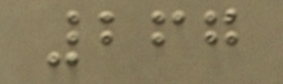267
